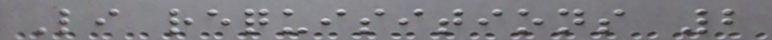Li requisitions 2
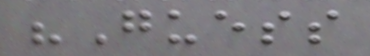"Guess
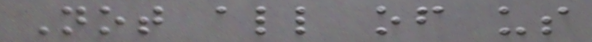Not all of us
